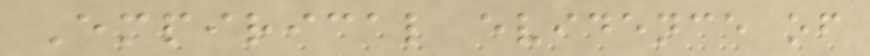Empirical evidence of
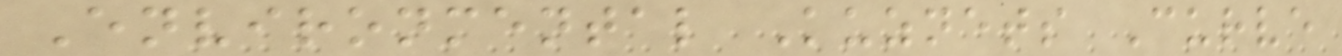Environmental Kuznets Curve
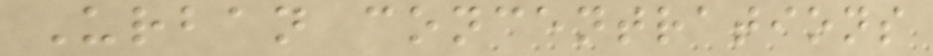Urban concentrations
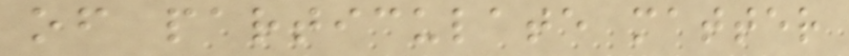of particulate matter
